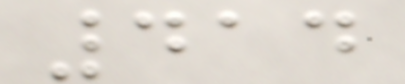414
